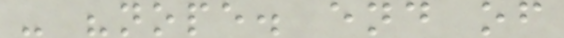- "nope. end of
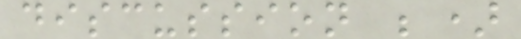discussion ;)
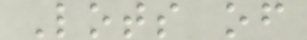Lots of
